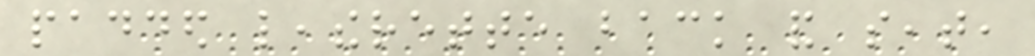padded leatherette back and seat,
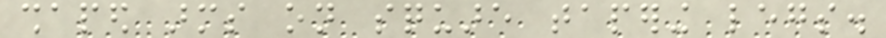shaped arms on square tapering legs.
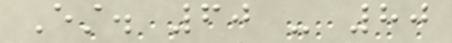Est. 60 - 80
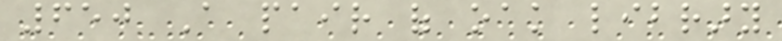650 A pair of oak library
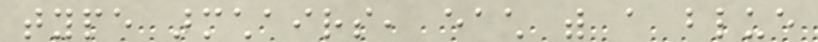type armchairs, each with a blue
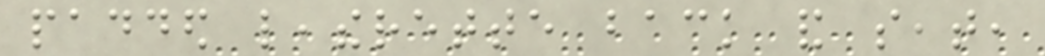padded leatherette back and seat,
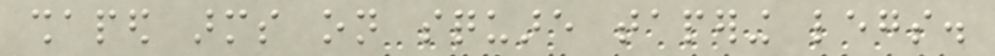shaped arms on square tapering legs.
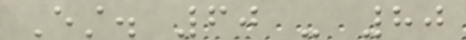Est. 60 - 80
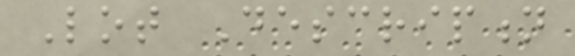Lot Description
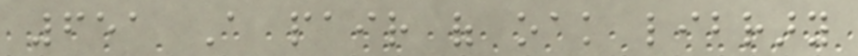651 A pair of oak library
